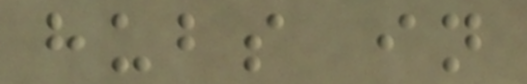hubs in
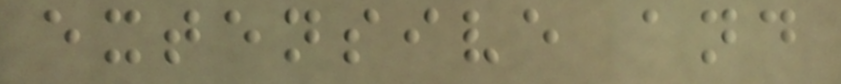extensive and
